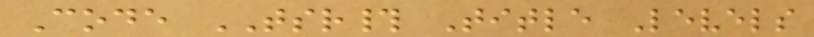Code TSR# Title Levels
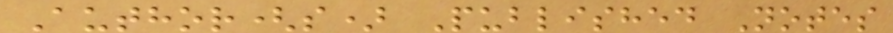Author(s) Published Notes
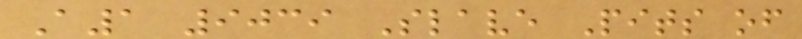A1 9039 Slave Pits of
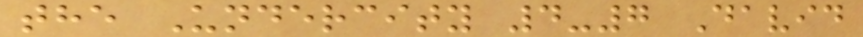the Undercity 4-7 David
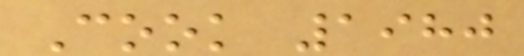Cook 1980
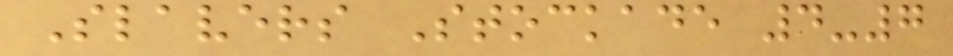Slavers Stockade 4-7
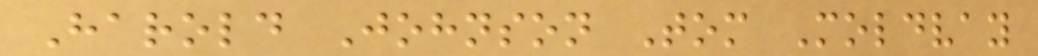Harold Johnson Tom Moldvay
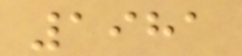1981
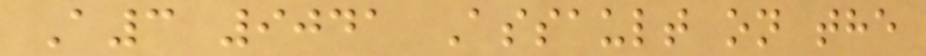A3 9041 Assault on the
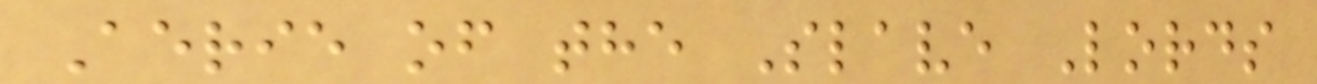Aerie of the Slave Lords
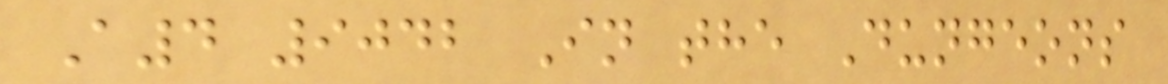A4 9042 In the Dungeons
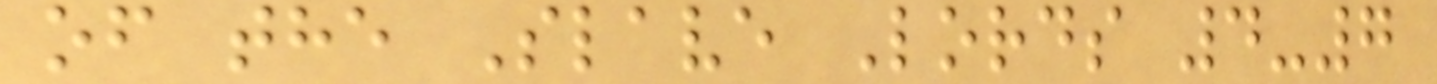of the Slave Lords 4-7
